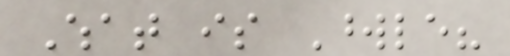What is Wordle?
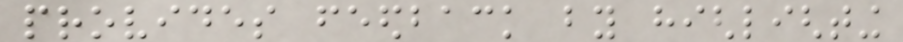provides feedback by highlighting
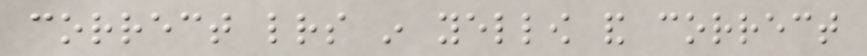correct letters in yellow and correct
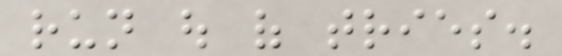run out of tries.
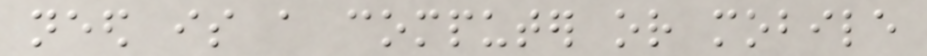need is a computer or mobile
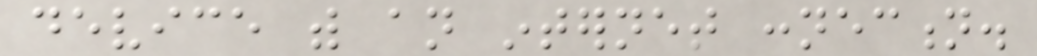device with an internet connection.
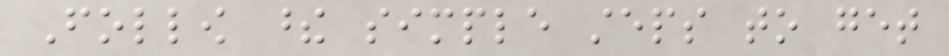Follow these simple steps to get
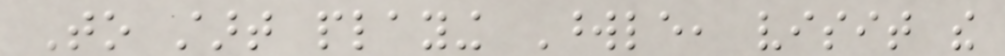To start playing Wordle, visit the
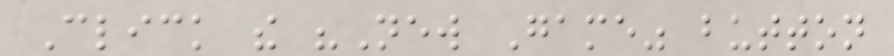Click the "New Game" button
